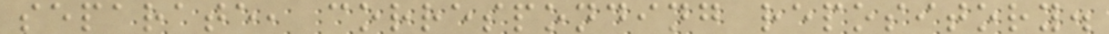separate, corresponding repository.
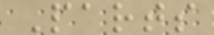Parts
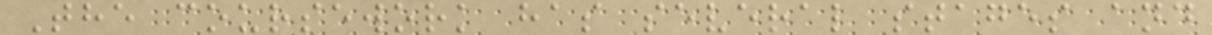The coursework has several stages and
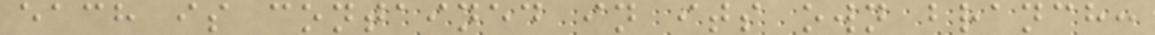each is contained in its own branch:
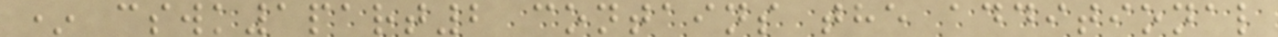* cswk1part2 contains the additional
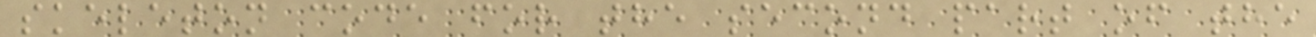skeleton code for the second part of the
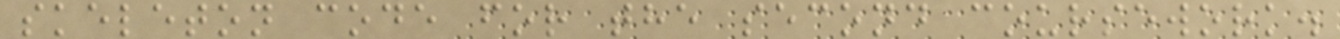skeleton code for the second coursework.
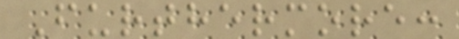Furthermore:
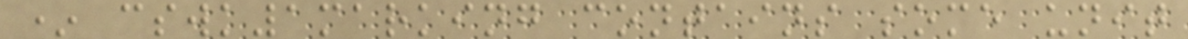* cswk1marking contains some unit
